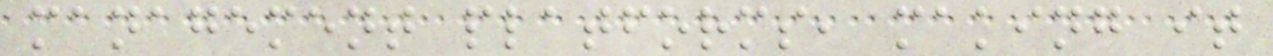management platforms, making it
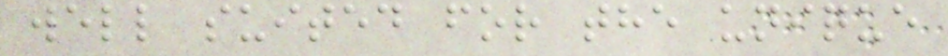well suited for the unique
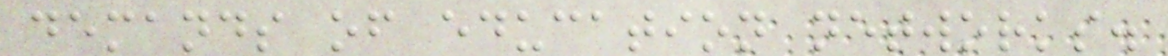demands of education networks.
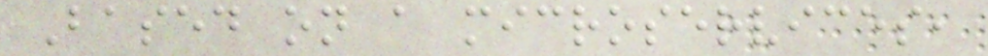Based on a microservices,
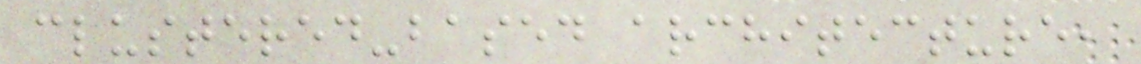clustered-based architecture,
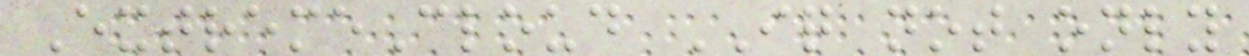ExtremeCloud IQ not only
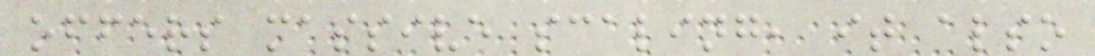offers massive scaling, it also
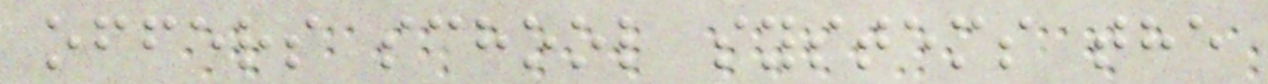offers school systems the
